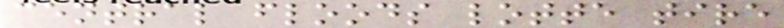central floods lotte tire
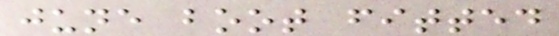june boot fitted
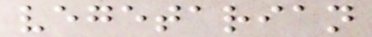vegetarian
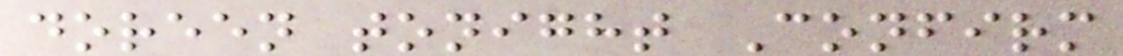doreen tonight Confirm
